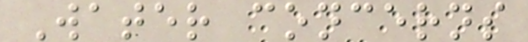Water concerns
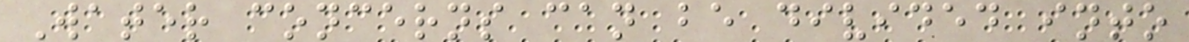Water concerns can be divided into
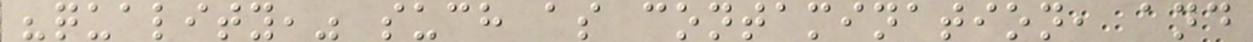"quality," such as contamination, and
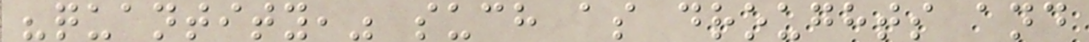"quantity," such as droughts and
